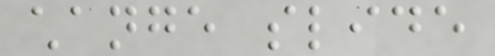change slide
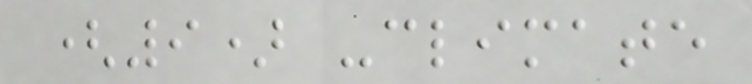(9) -climate
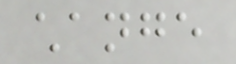change
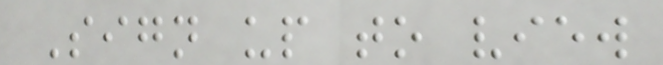Sign up to view
